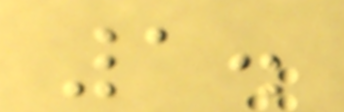1.
